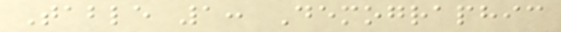Table 1: Demographic
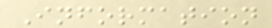Information
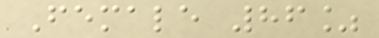Female 86%
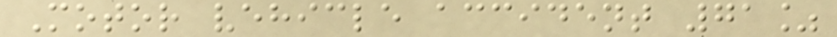Motor vehicle accident 71%
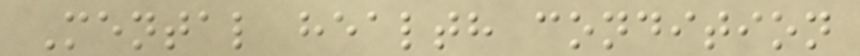Mental health condition
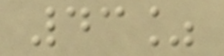43%
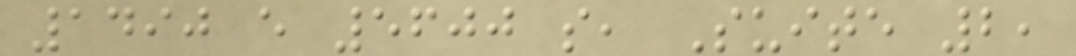1490 e 5600 s, Suite 2,
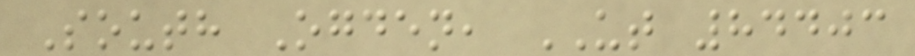South Ogden, UT 84403
